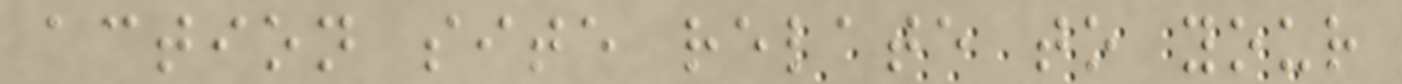action site relate to your
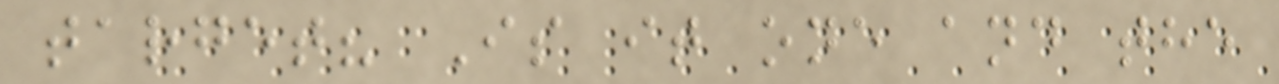target? Is it one and the
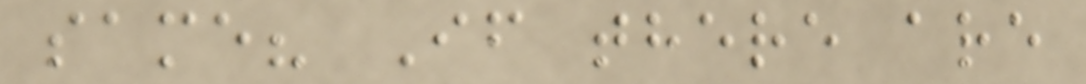same? If there are
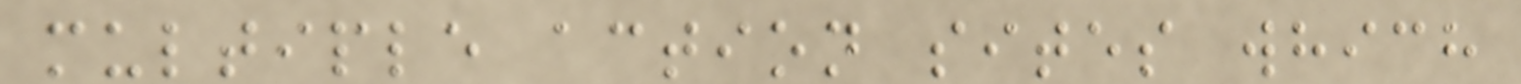multiple action sites which
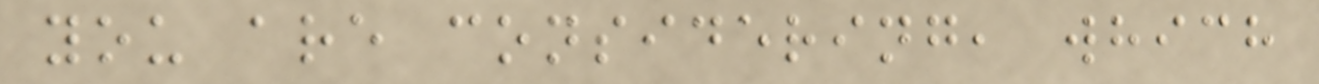you are considering, which
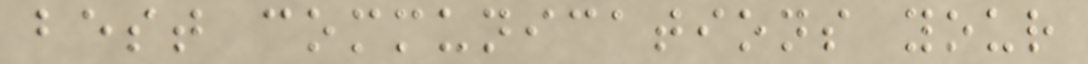best communications your
